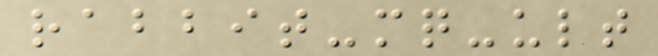rabbit-mq-ult
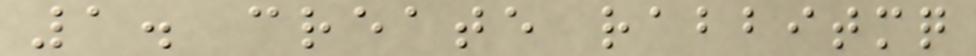1. create rabbitmq
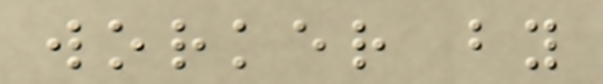worker by
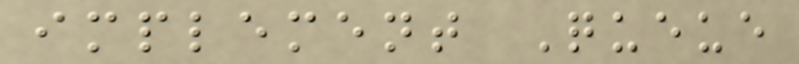implement Queue
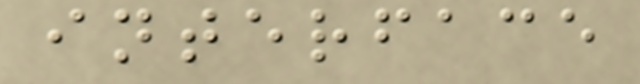interface
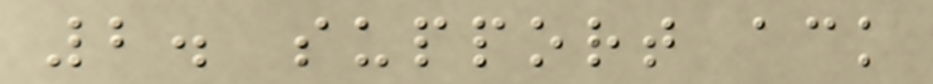2. support ack
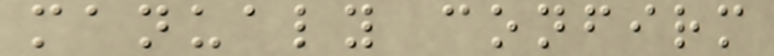manualy confirm
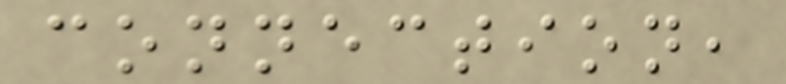connection,
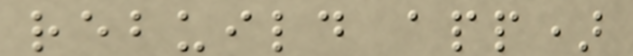rebuild app)
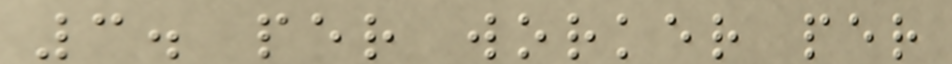3. per worker per
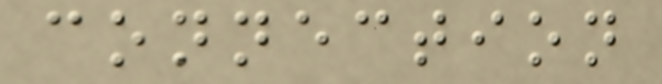connection
